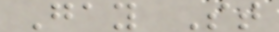Gay St
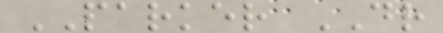PARKER DR
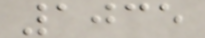1035
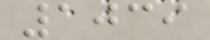1039
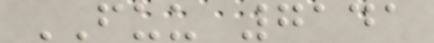FUU 7141
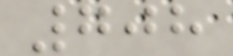708
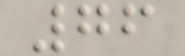76
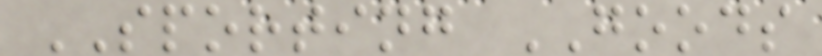SPORTING GOODS
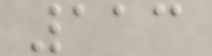113
